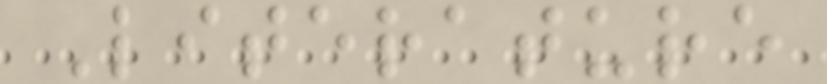Literature
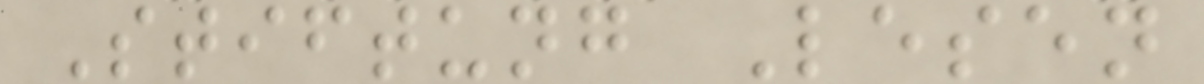Stiftung Lesen
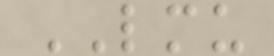LMU
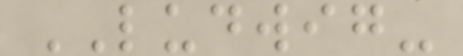LUDWIG-
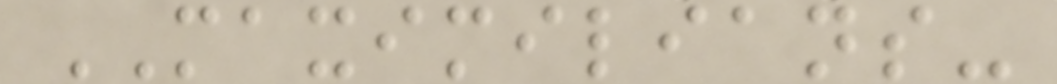MAXIMILIANS-
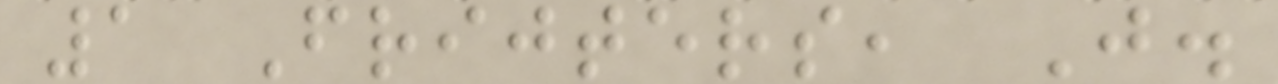1 Frijters, J.
